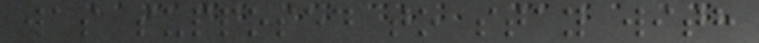was supposed to stay with
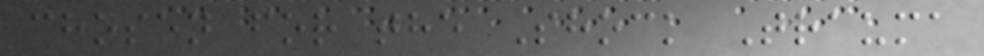chosen for the Shock Trauma
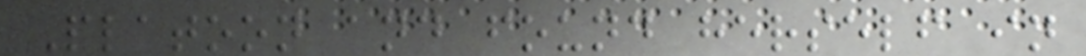Platoon and found herself in
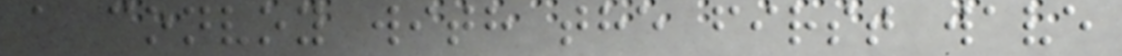a convoy with the first wave
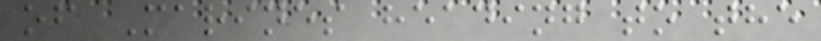of Marines heading to the
